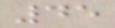45
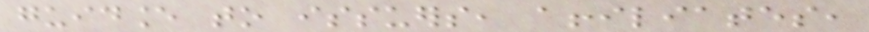guidance to issuers, affiliates,
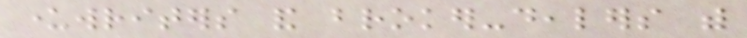underwriters and broker-dealers with
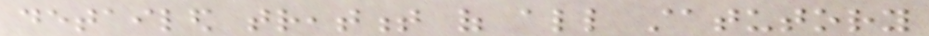detailed treatment of all statutory
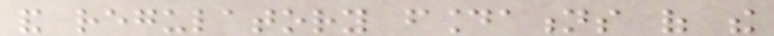and regulatory foundations of the
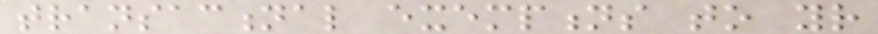transactional exemptions to your
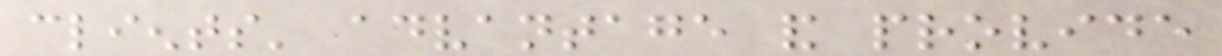clients' advantage and provide
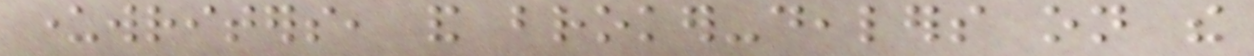underwriters, and broker-dealers on the
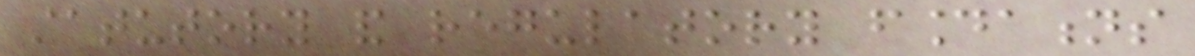statutory and regulatory foundations
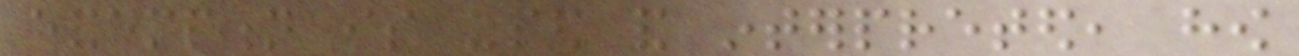exemption is used and interpreted, how
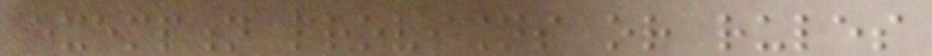exemption provisions or rules
